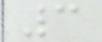3
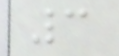3
